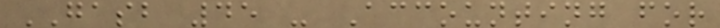GASB 45 - Accounting for
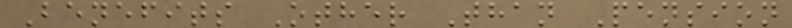Benefits Other Than Pension
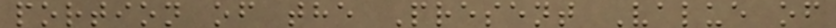portion of the Present Value of
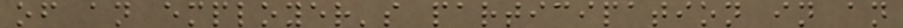of an employer's participation in an
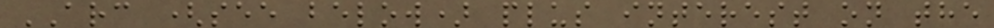ARC (see below) plus interest on the
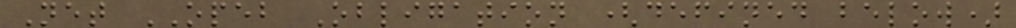Net OPEB Obligation (defined below)
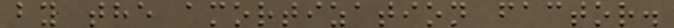by the amortization factor.
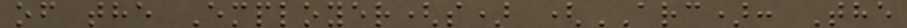of the Employer(s) (ARC): The
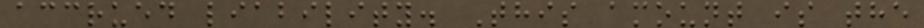accrued liability. This amount is the
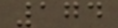174
